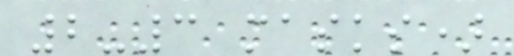2-3 masks)
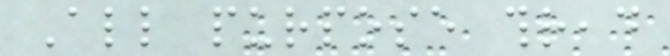All purpose thread
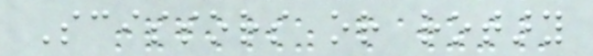Scissors or rotary
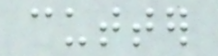cutter
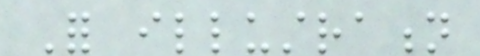For illustration
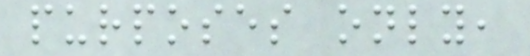purposes only,
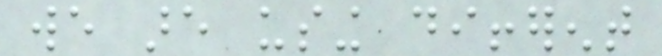we are using different
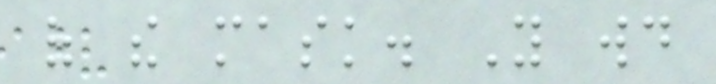of the mask. You would
